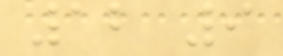12 9
